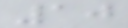10
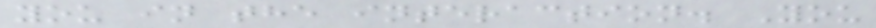you in the interaction. You
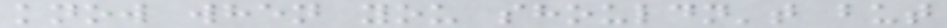know when you shouldn't but
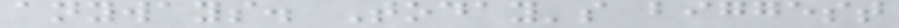anyways. Today's biggest
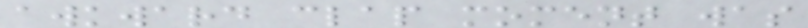awkward clap moment was
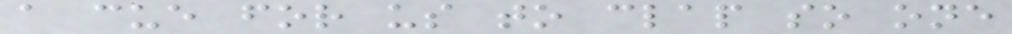a cue for us to clap so one
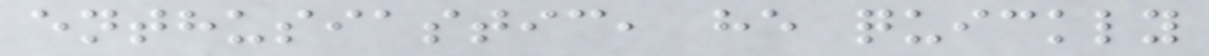enthusiastic, he quickly
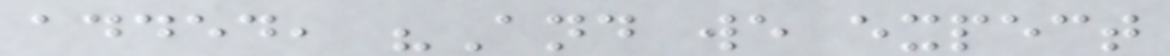added, "And we expect
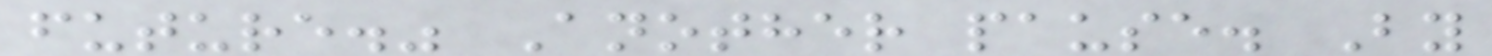future." Another pause. By
